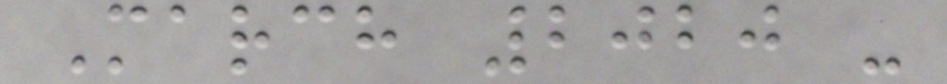March 2020 -
